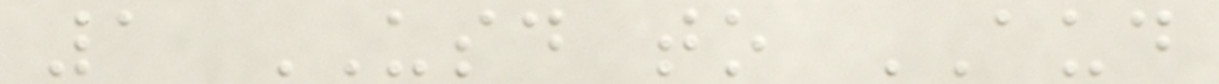1 USD to AUD
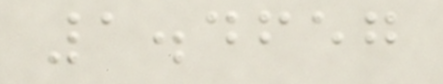1.4657
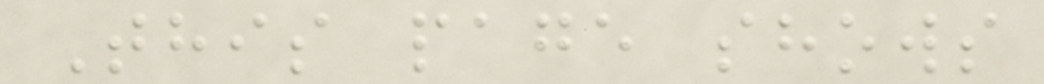This page shows
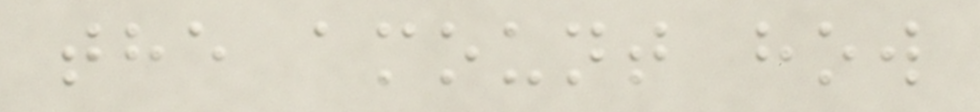the amount how
